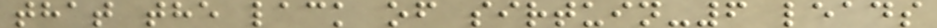that the lack of sirtuin-6 leads
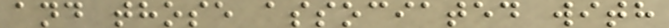and those associated with
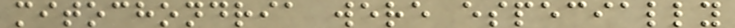mitochondria were especially
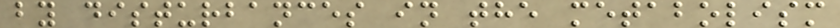by disturbances in the metabolism
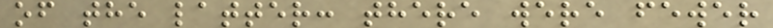of the latter: there were fewer
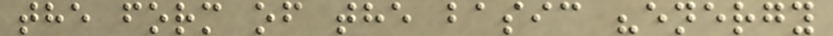the form of the basic "energy
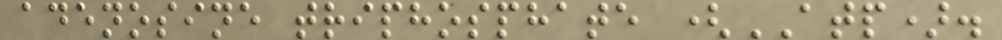adenosine triphosphate (ATP).
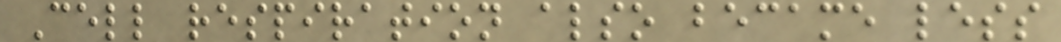Cell respiration also became less
